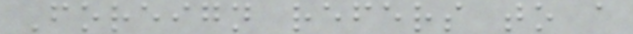Foreign refers to a
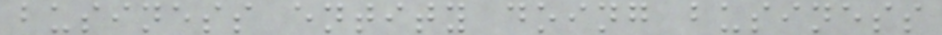business entity doing business
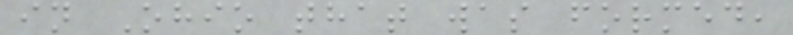in Ohio that was formed,
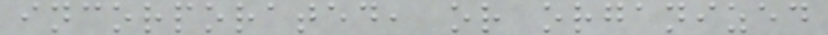incorporated, or organized
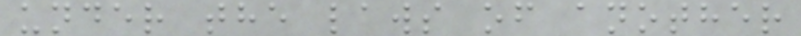under the laws of another
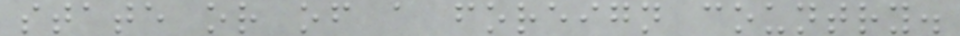state or of a foreign country.
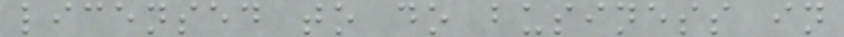licensed to do business in
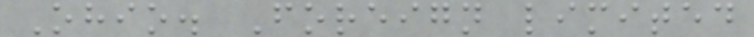Ohio. Foreign limited
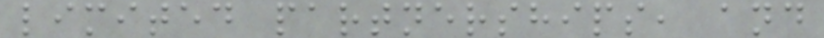limited partnerships, and
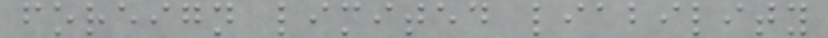foreign limited liability
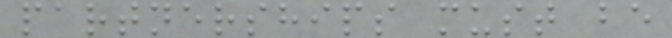partnerships must be
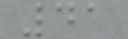41
